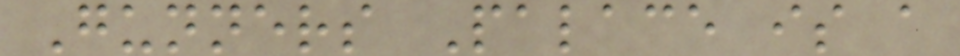Gunners Palace is a
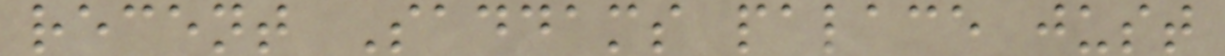recent Saddams palace just
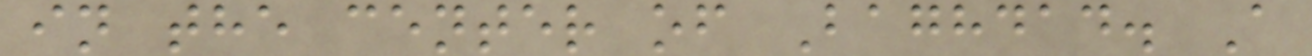in the center of Baghdad. A
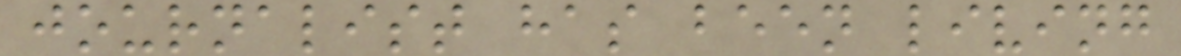journalist has been living
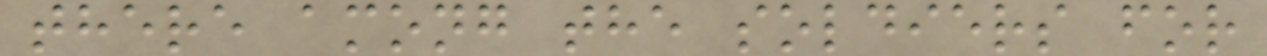there among the soldiers for
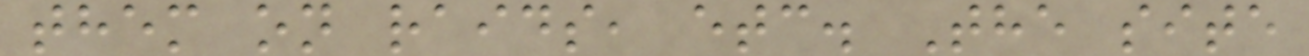them on raids, etc. The site
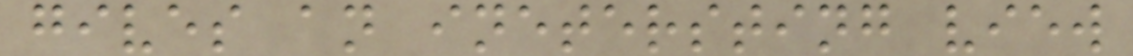gives an inetersting view
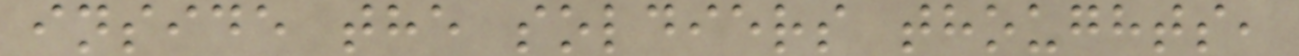inside the soldiers thoughts,
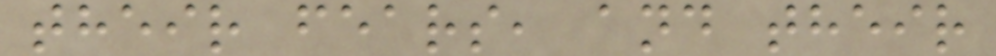their fears, and their
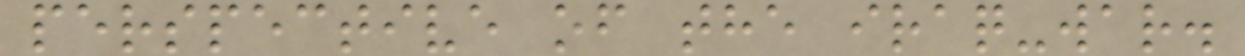perspective of the iraq-war.
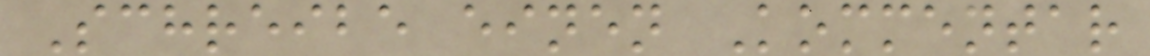Schreibe einen Kommentar
